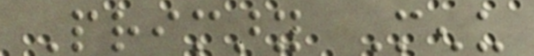Primary Menu
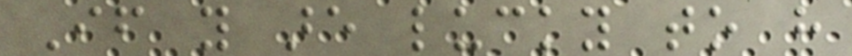If you are lucky to have
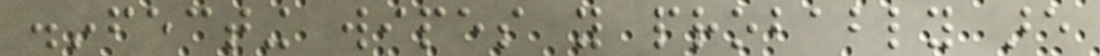disinfecting wipes you probably are
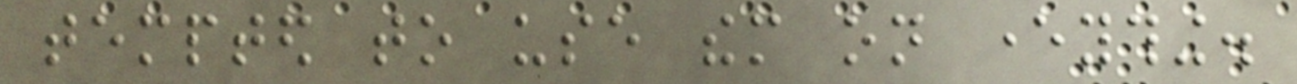tempted to use them on everything.
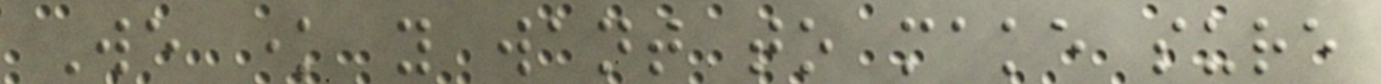We know you want to make sure
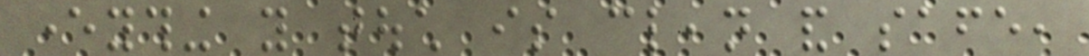everything you touch is clean and safe,
